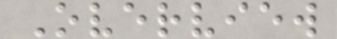Overview
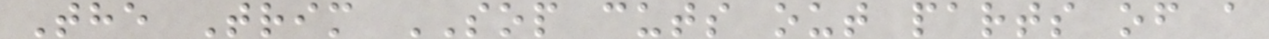The Trim SOP cuts out parts of a
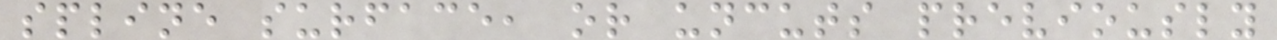spline surface, or uncuts previously
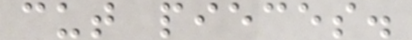cut pieces.
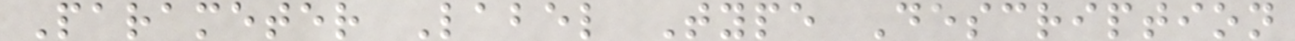Parameter Label Type Description
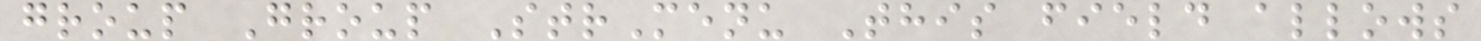group Group StrMenu This field allows
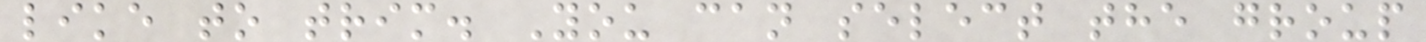like to trim. You can select the group
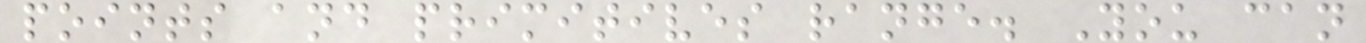points and primitives range. You can
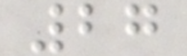27
